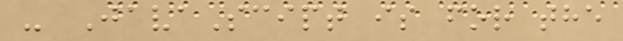- JavaScipt is for the
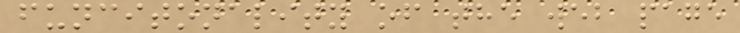funcitonality of the web page
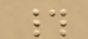#
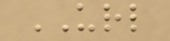URL
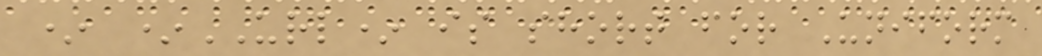* *URL* is short for Uniform
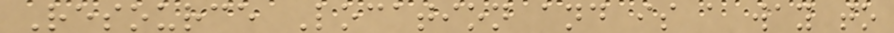Resource Location and is a way to
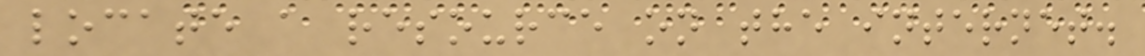locate a resource on the internet.
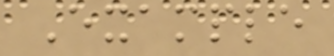Example
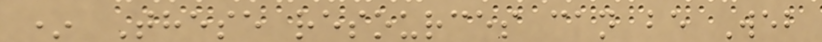* These resources can be Web
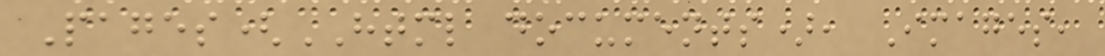Pages(HTML documents), Images,
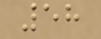58
